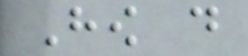How do
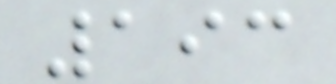193
